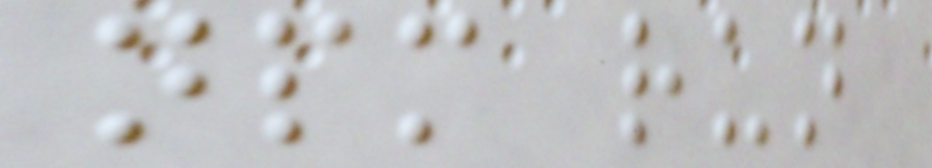npm run
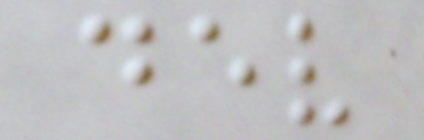dev
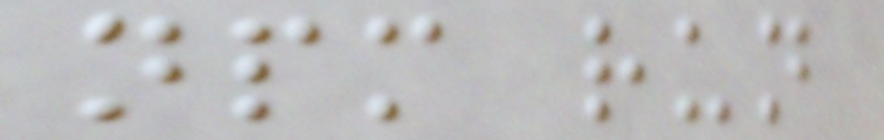npm run
